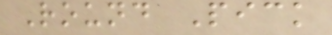Round Pick
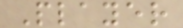Player
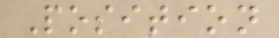Position
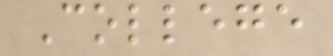College
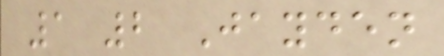1 2 Jayden
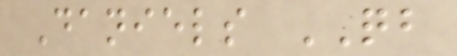Daniels QB
